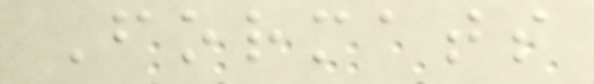Formats
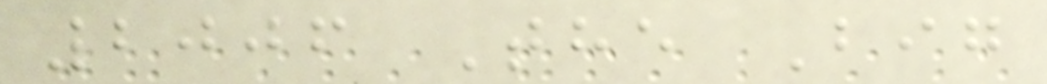2006 The Big
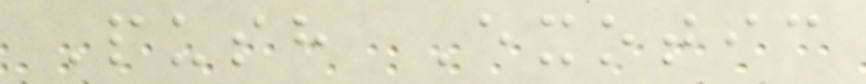Push Exotic
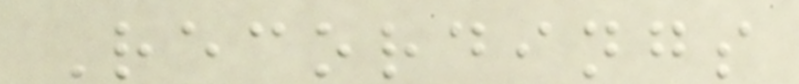Recordings
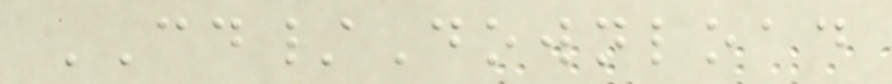CD/Download
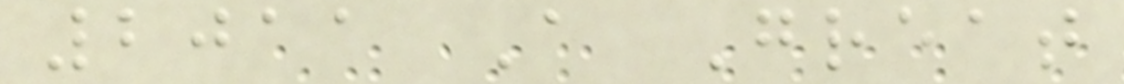2011 A Great
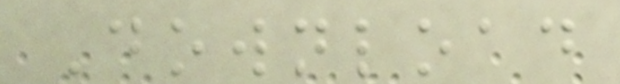Download
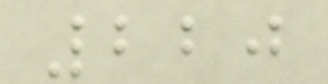220
